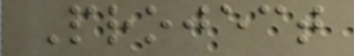Project
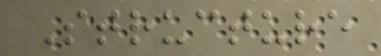Structure
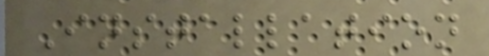Installation
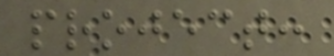project:
